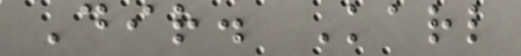Dir. Karl
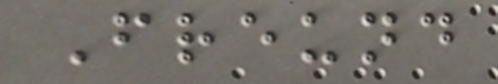Freund
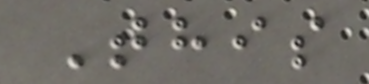This
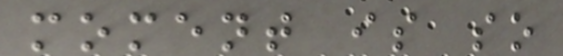moment is so
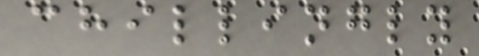chillingly
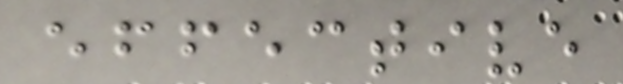effective
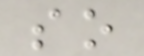so
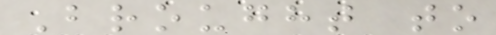Brought to
